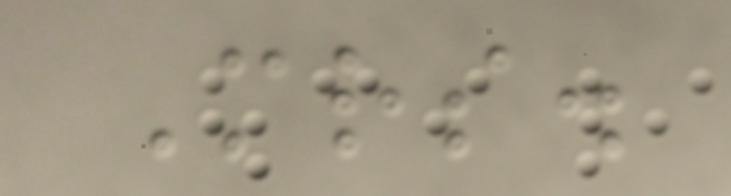Mrs.
